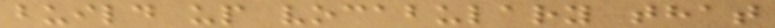build up vocabulary that
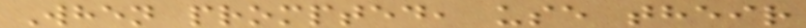When prompted, use their
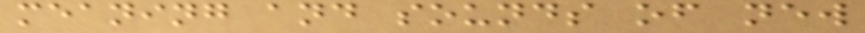meaning and sounds of new
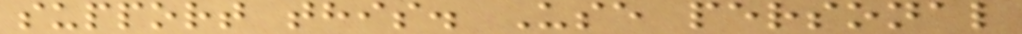support this. Use personal
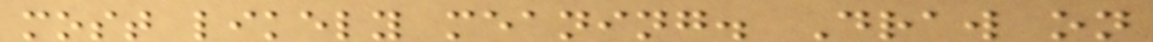most likely meaning. Draw on
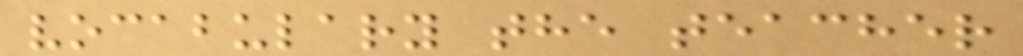vocabulary the teacher
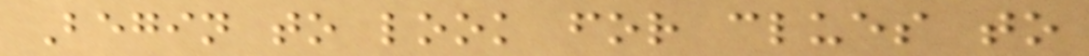Begin to look for clues to
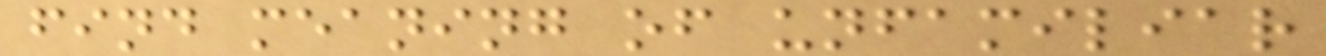find meaning of unfamiliar
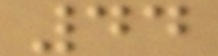44
